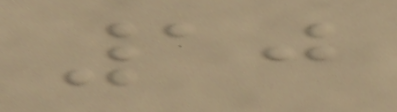10
